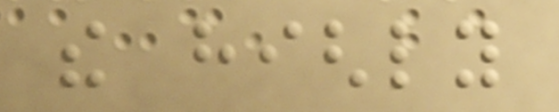the highly
